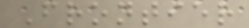Frontier
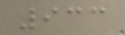933
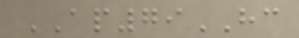AP79HC
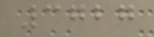3727
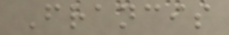Francis
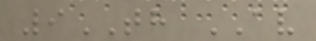9TH AV
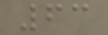63
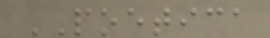POETICA
